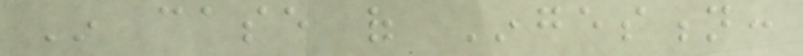In case of Ingestion:
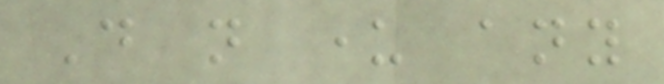Do not under any
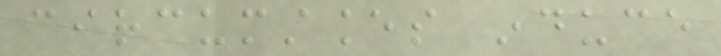circumstances induce
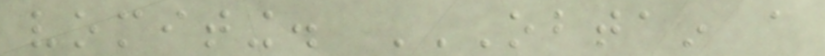vomiting. OBTAIN A
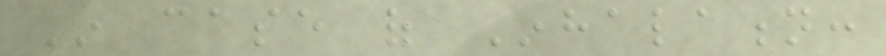In case of Inhalation:
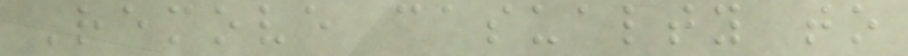Remove casualty to
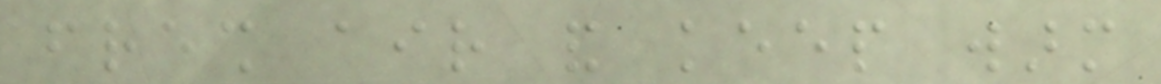fresh air and keep warm
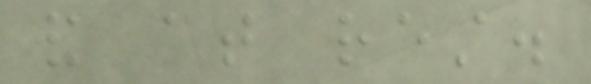and at rest.
